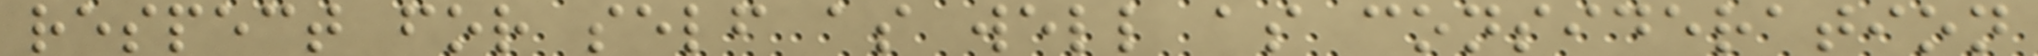respect for self as well as consideration
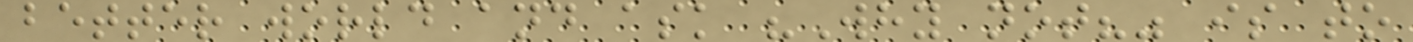better world and ask "Why not?" is to
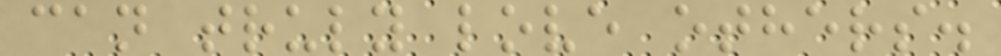can truly love others.
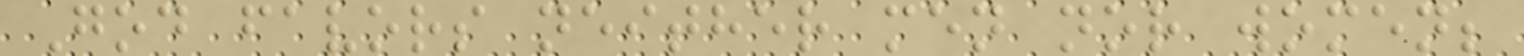God favors neither men nor women;
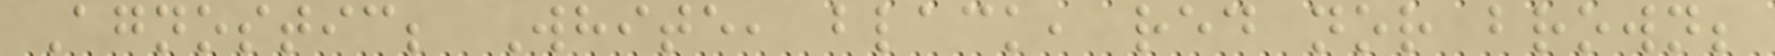Agnostic; White, black, red nor brown;
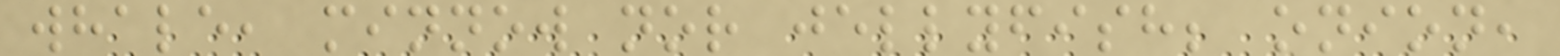whale, minnow nor jellyfish; onion,
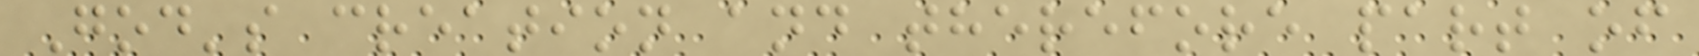God's creation and therefore part of
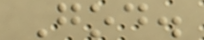God.
